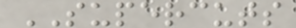SUPERCUTS
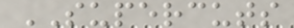SUPERCUTS
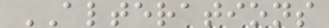ALTERATIONS
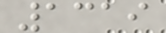1319
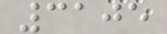3105
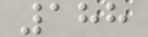188
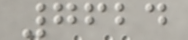7624
